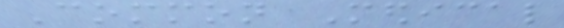Common Medical
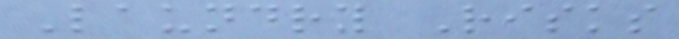Laundry Risks
